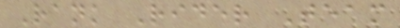Rank Rider Team
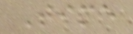Time
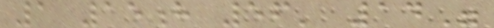1 15h 56' 14"
